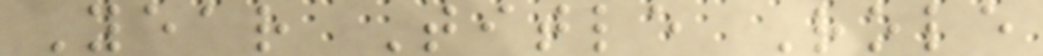Year Title Role
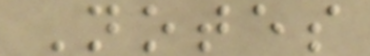Notes
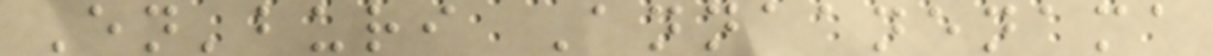En'buri Annaanenama
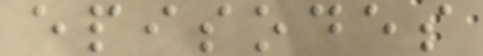episodes
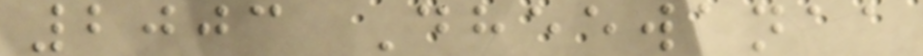2003 Dheewanaa
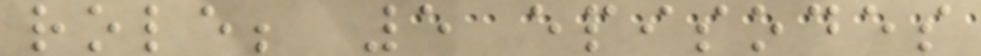role; 5 episodes
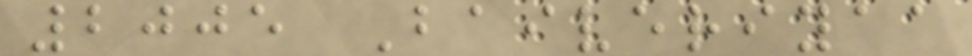2005 Baiveriyaa
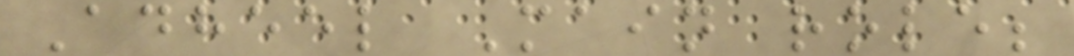Adheel Main role;
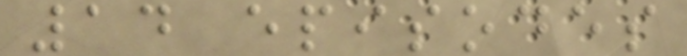14 episodes
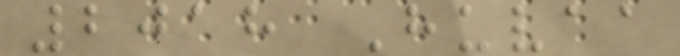2018 Huvaa
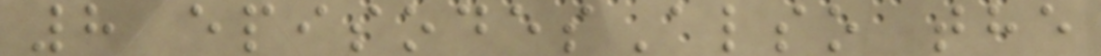8 episodesAlso the
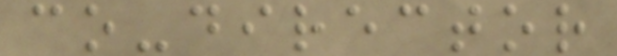co-director
